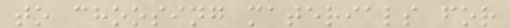to choosing materials for
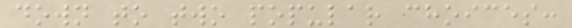down to two popular choices:
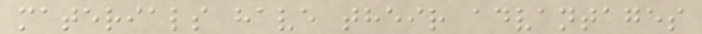materials have their advantages
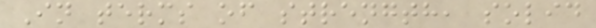In terms of strength, solid
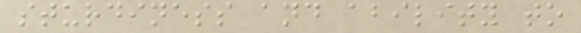sturdiness and ability to
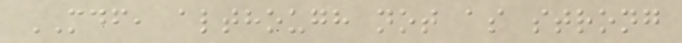MDF, although not as strong
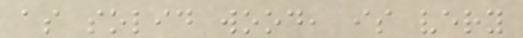as solid wood, is very
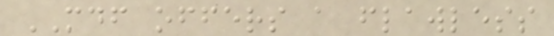MDF offers a flawless
